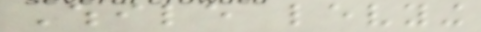While levying
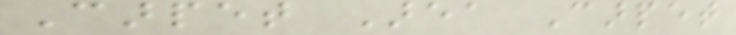Carpet Area Carpet
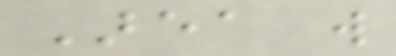Area will
